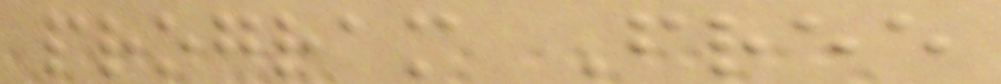program Free
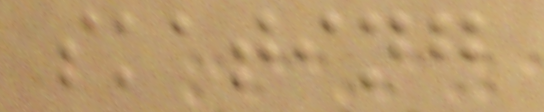skating
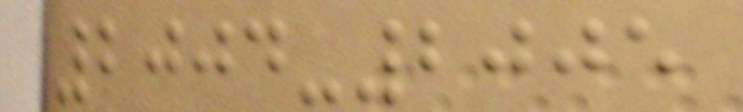2004-2005
